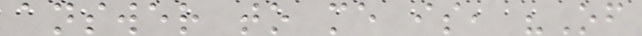answer to me is, "Of
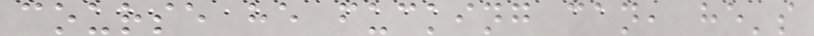course he fucking can, he's
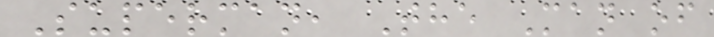Superman, The Man of
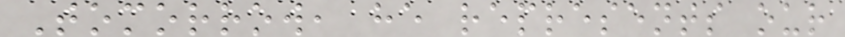Tomorrow, he represents our
